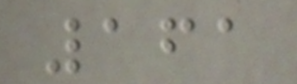161
